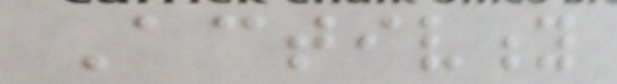Activity
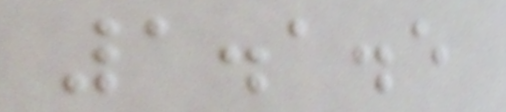1.1.5
